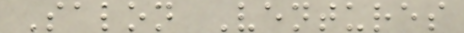Salon Ventures
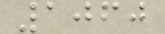1060
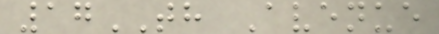17TH Avenue
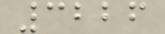3226
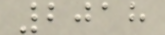2018
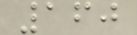160
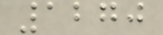1270
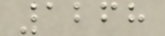1268
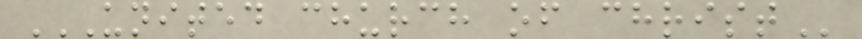UNITED CHURCH OF CHRIST
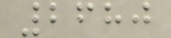2680
